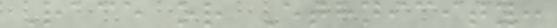Race or Ethnicity:
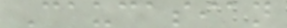Caucasian
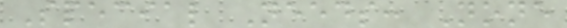Special Needs: None
